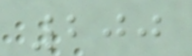200
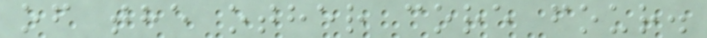of the other core four.
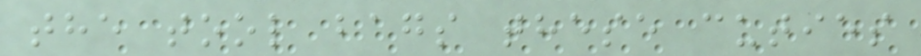the tool bags these cuties
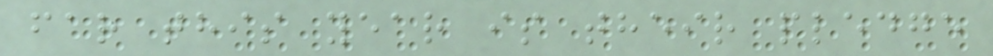far this year is their pledge
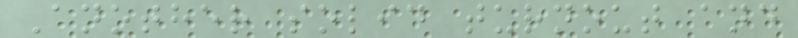Another solid turnout and
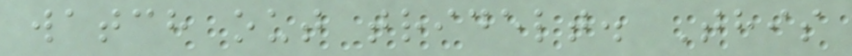watch out tridelt. This
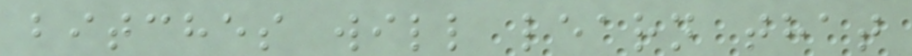bitches will learn that
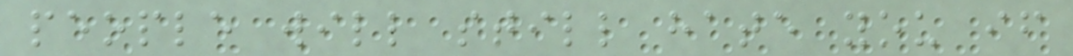people will still hate you if
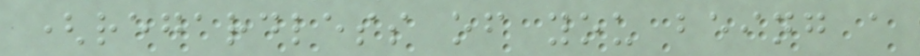(regardless of you being a
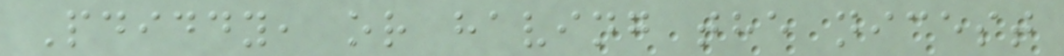Pdiddy, or having the nicest
